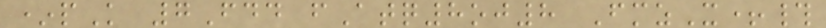*pK 7Fdd fAtq8oj8 FmzX+#
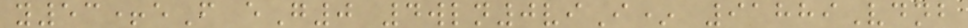y53+eF eG0 4wln0viI* 91889Vdnb
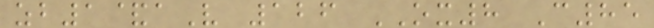zb1&aV 126 OX8 C85
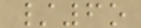/6o
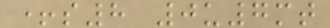+s8 0u7mt
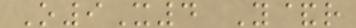O9X4 Y&r
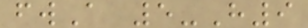fwA 5-H9
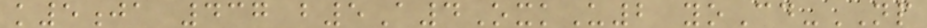k5ja 437 b5A4OxkU2 yoCd-NP
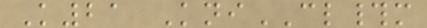K21 KniCL#m
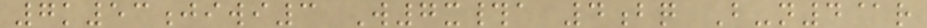7k53jiwi3 W7x#a 4bq B-n4@r
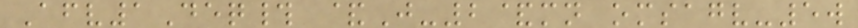Afv1Deq# &J-2&mn omsagv-5w
